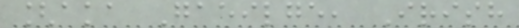[aka Gaeilge, Irish
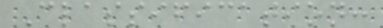Classification:
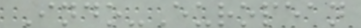Indo-European
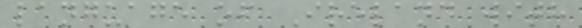language of Ireland with
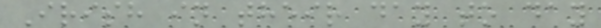Irish in their day to day
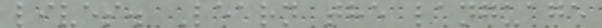lives. Learn the language
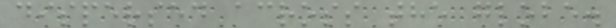dispersed across the globe.
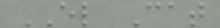EL Cat
